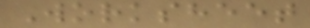Worksheet
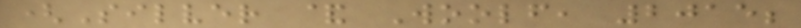(Silver & Woolf, 2015;
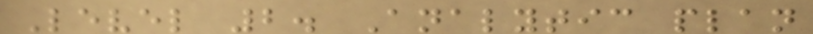Level 2. Analytic plan
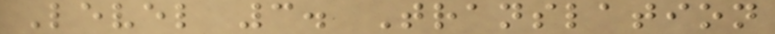Level 3. Translation
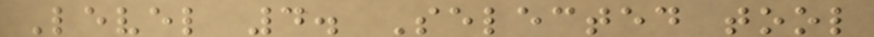Level 4. Selected tool
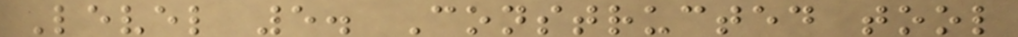Level 5. Constructed tool
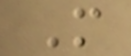M
